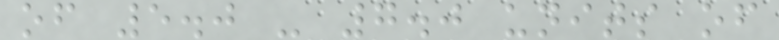of 5.0 - 7.0 units of
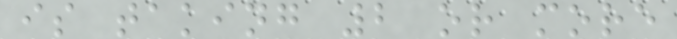is taking 2 or more
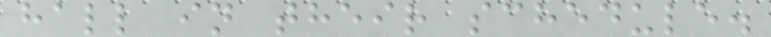hall in their schedule.
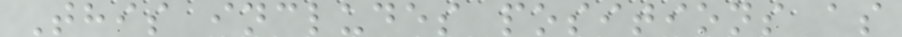This includes positions as
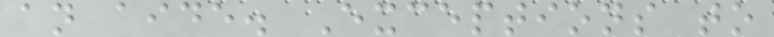an aide. Exceptions to
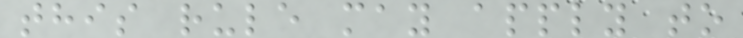this rule may apply to
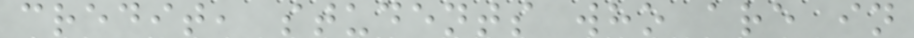credit, students who are in
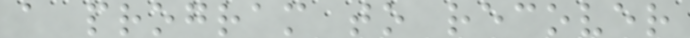a program to recover
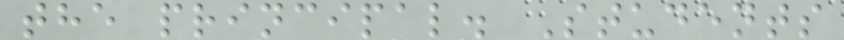the principal. Students
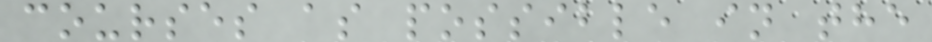courses as possible in the
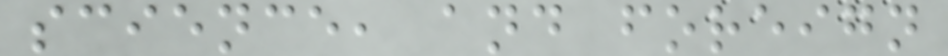science, and foreign
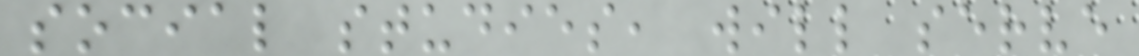social studies, will serve
